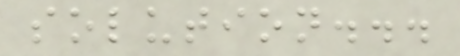solution...
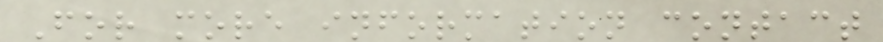For more information contact
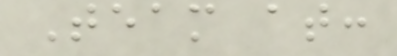Team at:
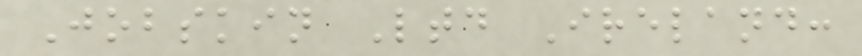Jobskin Ltd Ireland:
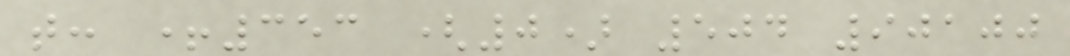t: +353 (0) 504 90100
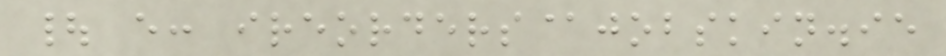| e: ireorders@jobskin.ie
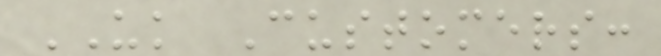UK Customers:
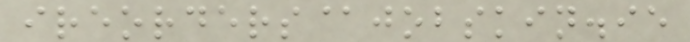ireorders@jobskin.ie
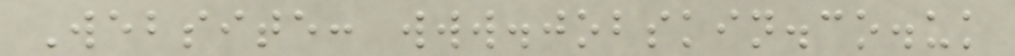Website: www.jobskin.co.uk
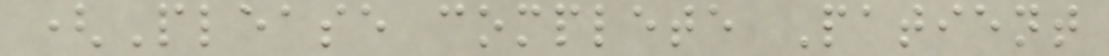(Please complete Patient
